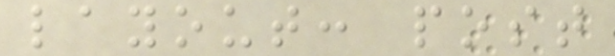layout: post
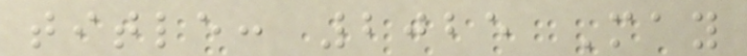title: 2025 May
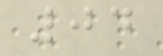04
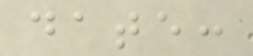date:
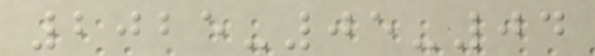2025-05-04
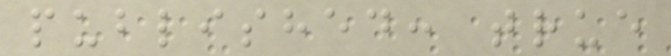published: true
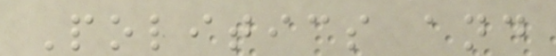Politics and
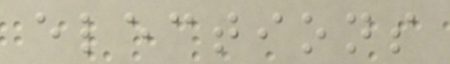elections
